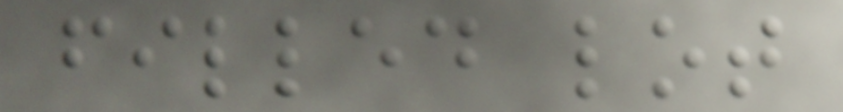filled lot
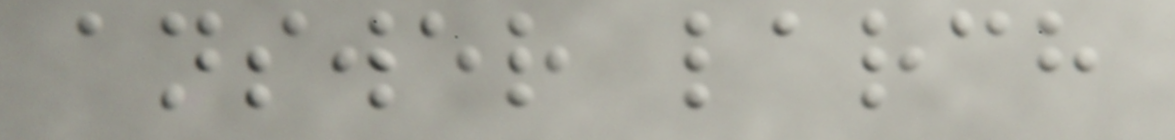answer larch
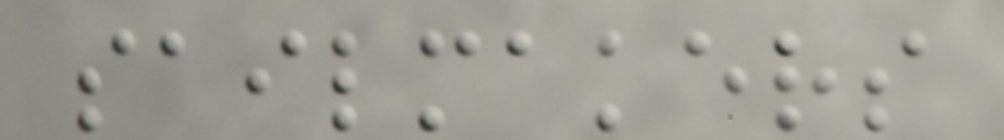sailmakers
